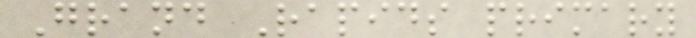Grand Rapids primary
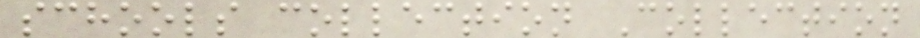schools collection Collection
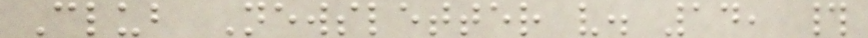Club Newsletter v. 14, #
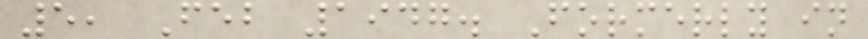5, Feb 1947. Formerly in
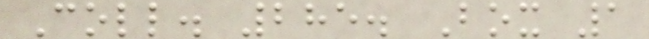Coll. 285. Box 1
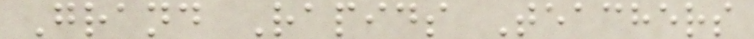Grand Rapids Teachers
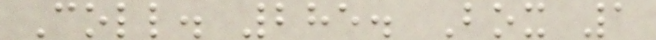Coll. 285. Box 1
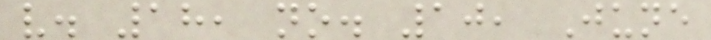v. 18, no. 10, June
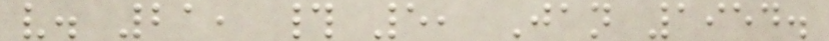v. 21, # 5, Jan 1954.
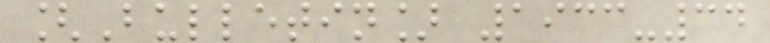[Bulletin] 1933-34
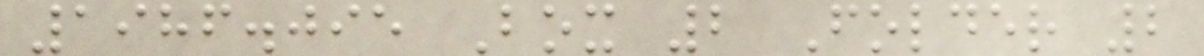1986.095 Box 2 Folder 2
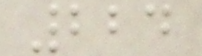224
